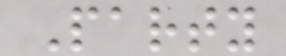Party
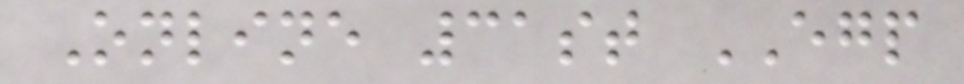Online 31st EGP
